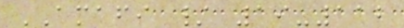AMAFI / 19-112
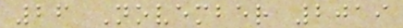26 November 2019
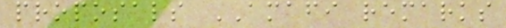proposals AMAFI remarks
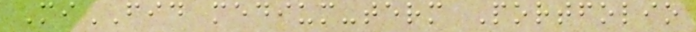MiFID medium-term Portfolio
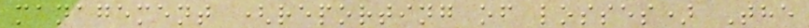management (reporting of losses) The
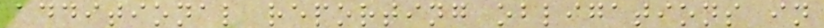additional reporting obligations in
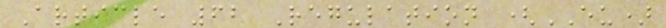Article 62 Regulation (EU)
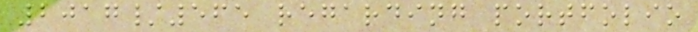2017/565 regarding portfolio
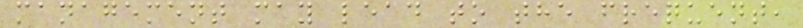management may lead to the frequent,
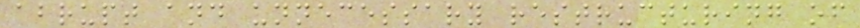abrupt and unnecessary restructuring of
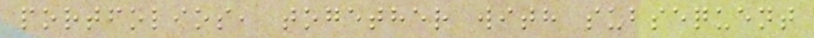portfolios, together with subsequent
